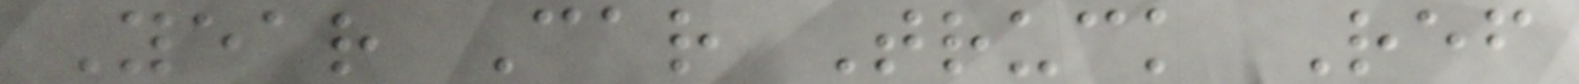Year Car Truck Ref
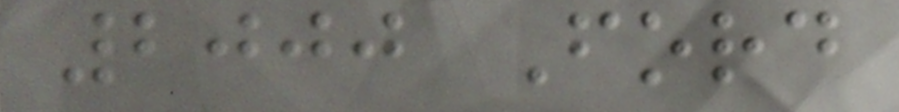2000 Ford
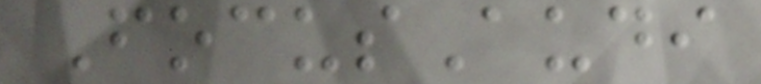FocusAudi
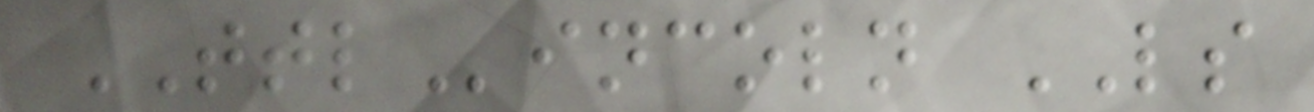TTLincoln LS
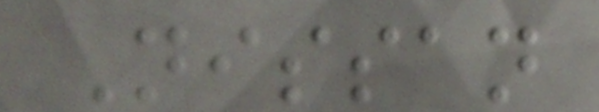Nissan
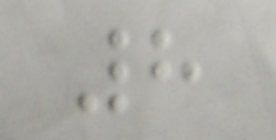8
